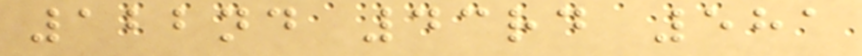122nd 43rd 581
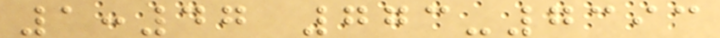1:47 773-7393
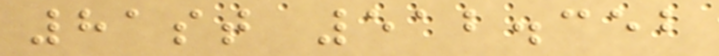81st 512.352
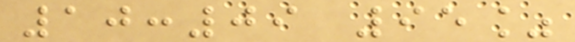10:09 95%
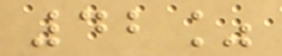42%
